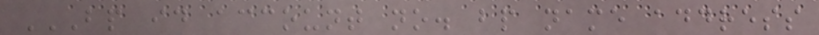BP ID ACCOUNT NO. BP NAME ADDRESS
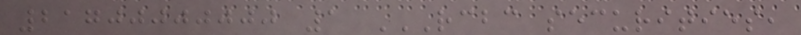21700000000 1 RCBC SECURITIES,
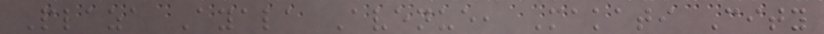Plaza Ayala Avenue, Makati City
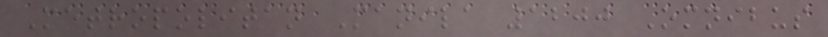Metropolitan Manila 1200 Omnibus
